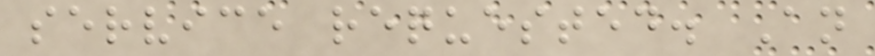service requested. An
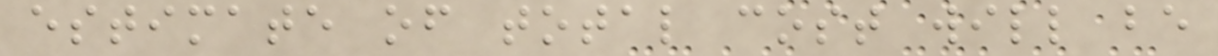estimate of total cost will be
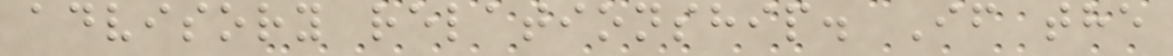advisory relationship. If the
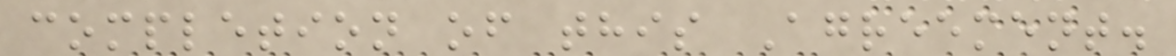completion of this Agreement.
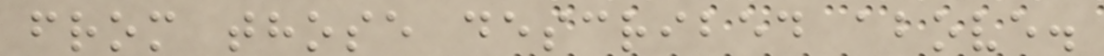from those described above.
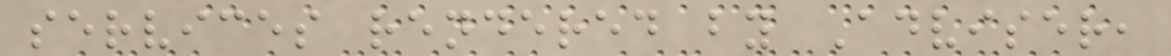services rendered by Adviser,
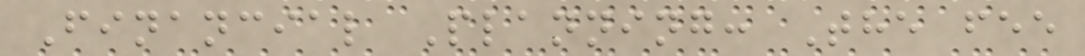Financial Planning: The fee
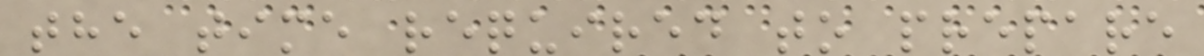the time required to prepare
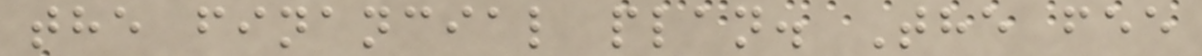the financial plan. The fee
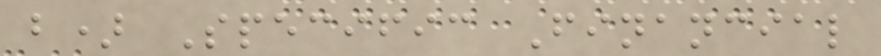b) Specific Financial
